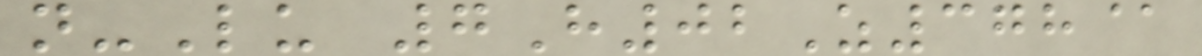n-Lu 7H02Z378@
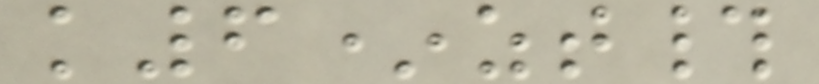k6*zt#
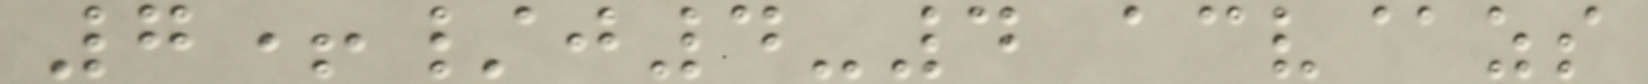7+/j4-4 acv@zs
